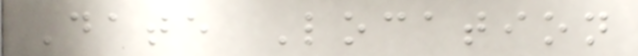Date Location
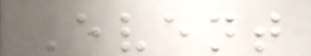Event
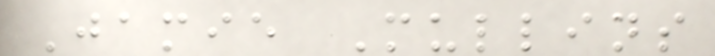Jamie Mullins
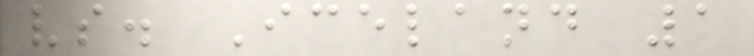vs. Iceland 1
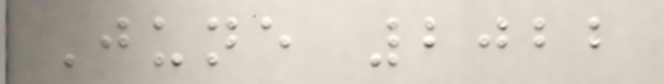June 2022
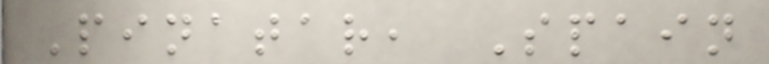Pinatar, Spain
